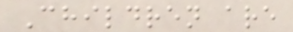Children are
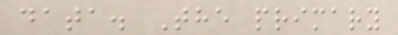data. The primary
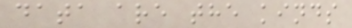data are the kinds
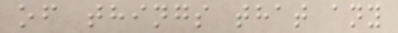of things that any
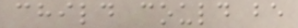child could be
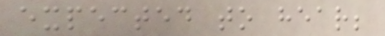expected to hear;
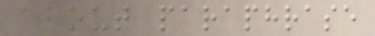about paraphrase
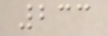233
